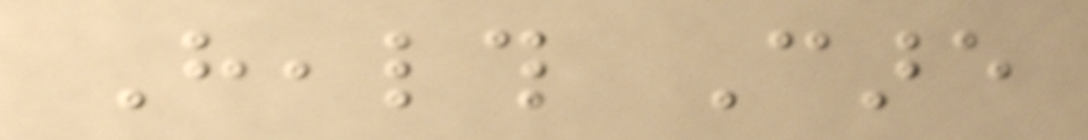Health Care
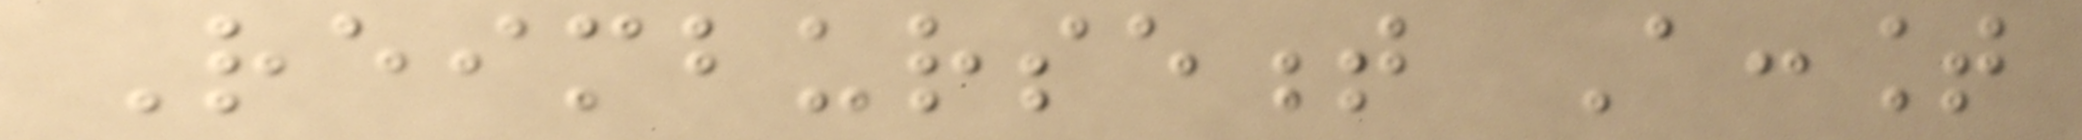Reimbursement Account
